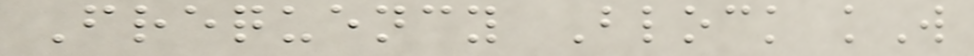Frequency Block kW
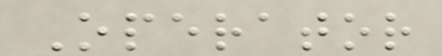Operator
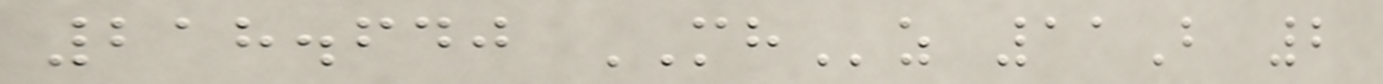218.640 MHz 11B 2
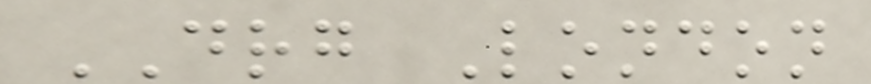DRG London
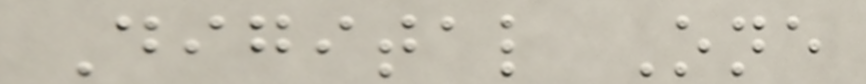Digital One
